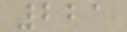221
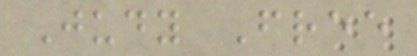Judy Free
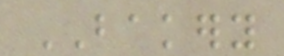BAKERY
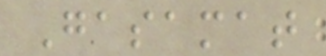Gasamat
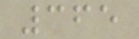365
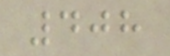408
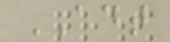ADT
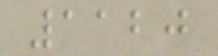1120
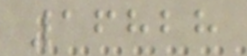16828
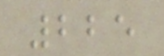225
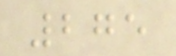275
